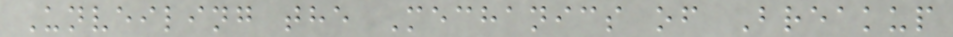Unveiling the Mechanics of Breakup
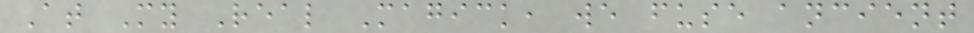At My Real Magick, we fuse ancient
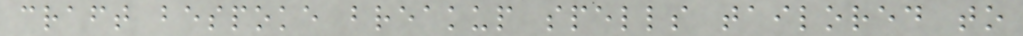craft bespoke breakup spells tailored to
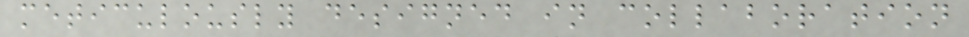meticulously designed in collaboration
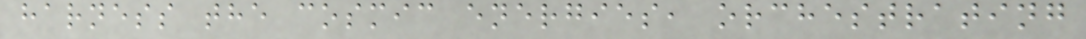harness the cosmic energies, orchestrating
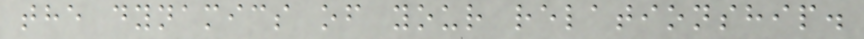the dynamics of your relationship.
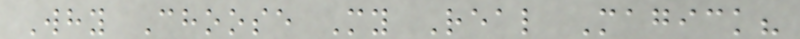Why Choose My Real Magick?
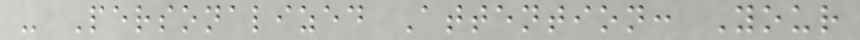- Personalized Attention: Your
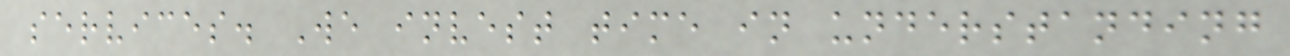services. We invest time in understanding
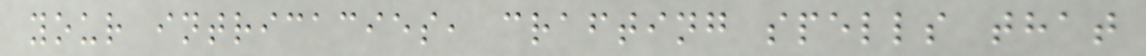your intricacies, crafting spells that
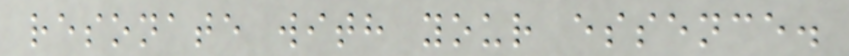resonate with your essence.
